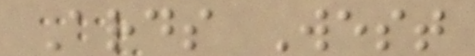Ards West
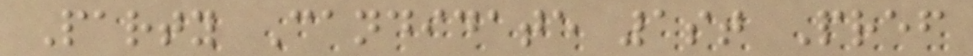Party Candidate 1st Pref
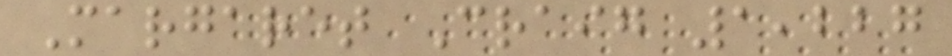Margaret Craig 1,227
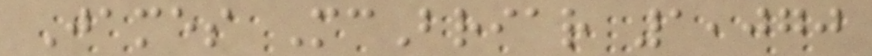James McBriar 1,070
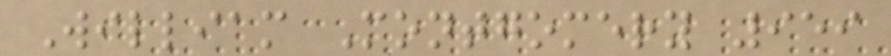William Montgomery 959
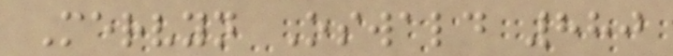Mervyn Oswald 880
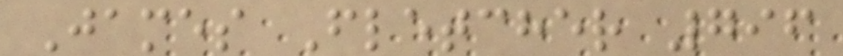James Fletcher 796
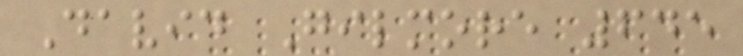David Gilmore 645
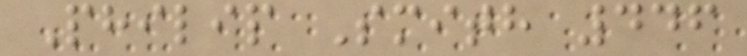Philip Smith 446
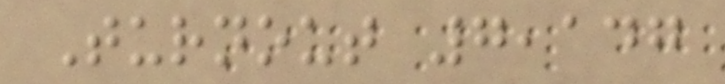Turnout 7,147
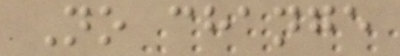No change
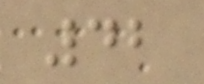42
